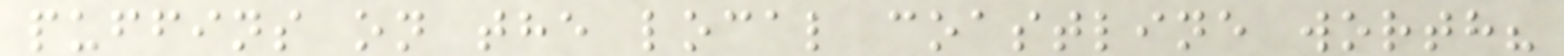puffins on the local coastline worth?
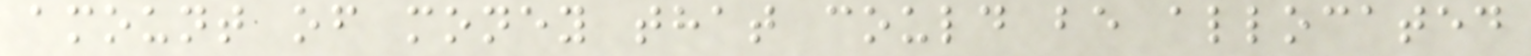amount of money that could be allocated
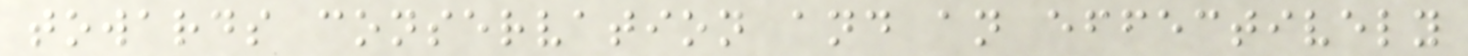towards conservation and an effectively
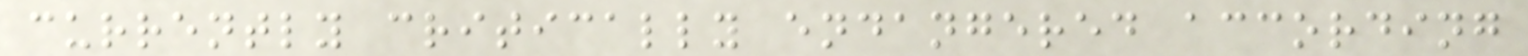currently critically endangered according
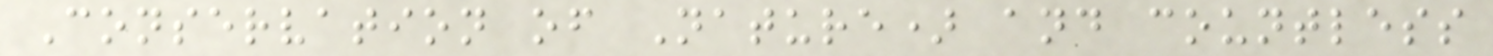Conservation of Nature) and countless
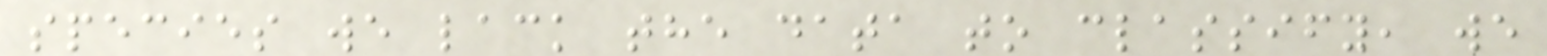species we lack the data to classify, we
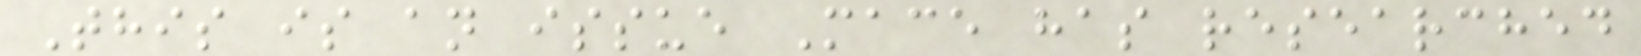This is an issue Mace has researched
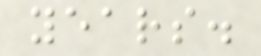years.
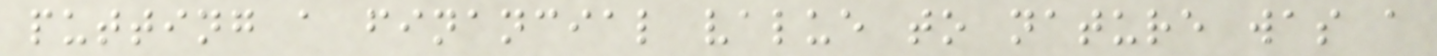putting a financial value to nature was a
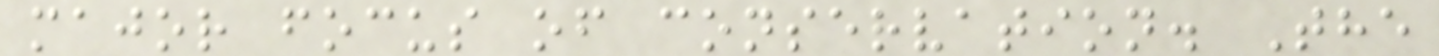major focus of conservation. The
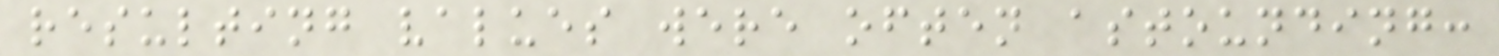resulting values were often astounding:
